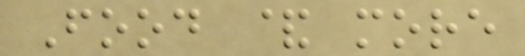Food & more
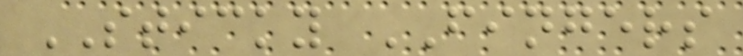STICKY FINGERS
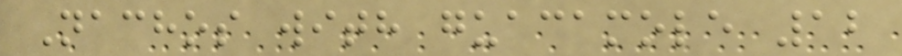Nachos with guacamole 12
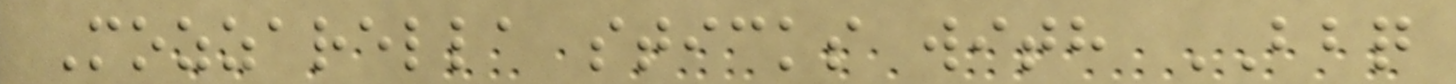Mozzarella sticks with BBQ
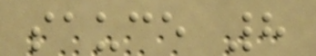sauce 8
